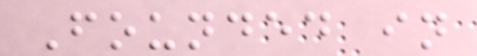Founded in
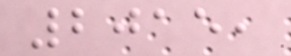2015,
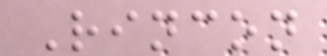Rincon
